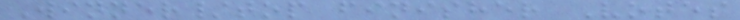Winner/top finisher Votes
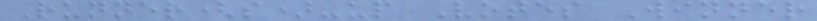Runner(s)-up Votes Winner
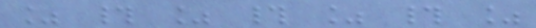% # % # % # %
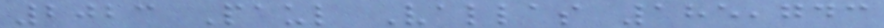2023 Paul Vallas 185,743
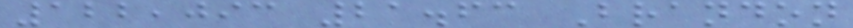122,093 21.63 Brandon
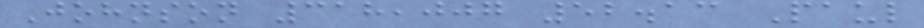Johnson 318,007 52.13 Paul
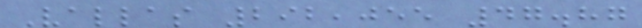Vallas 292,055 47.87
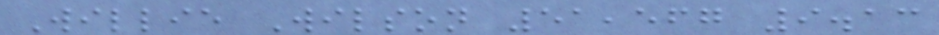Willie Wilson 51,567 9.13
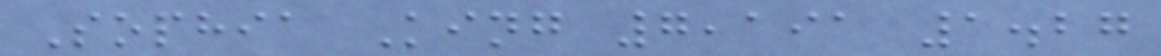Sophia King 7,191 1.27
